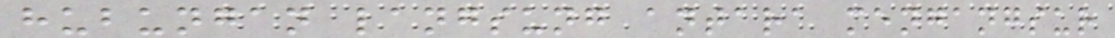hubungan langsung antara mengangsur
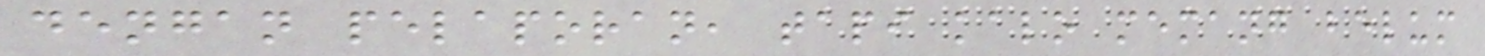dengan pelaporan, tapi kalo memang belum
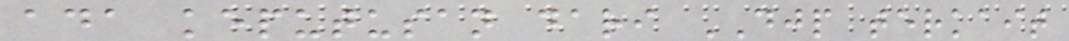ada keputusan dari DJP terkait
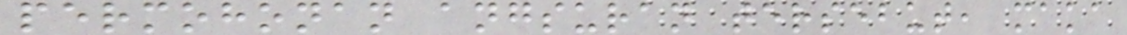permohonan angsuran tersebut, maka
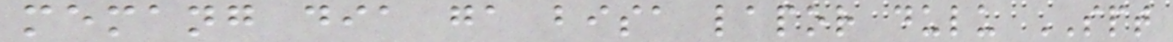memang dia ga bisa lapor dulu SPT
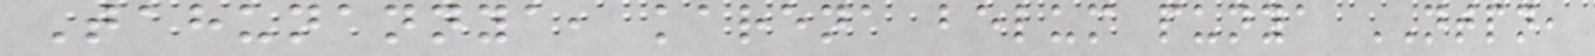Tahunannya, karena belum punya NTPN,
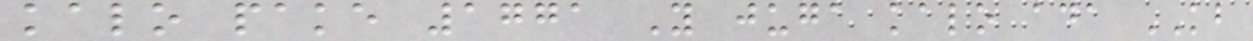kalo pake 1771 Y juga kalo ada KB
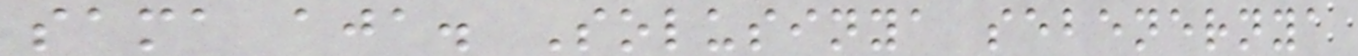sama aja. Solusinya sebenernya
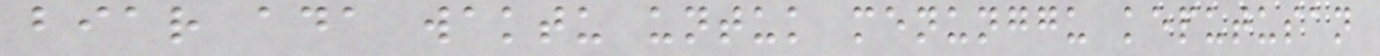biar ada waktu untuk menunggu keputusan
